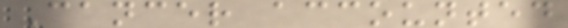Cancer accounted
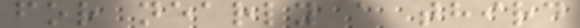for nearly a third
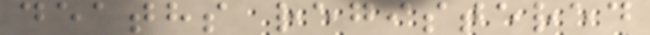deaths registered
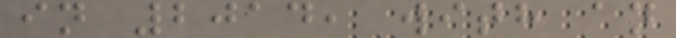in 2014, with an
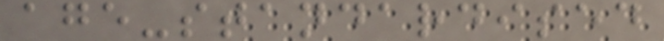age-standardised
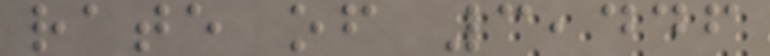rate of 3,446
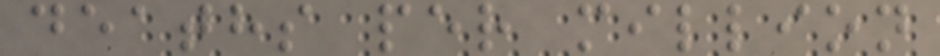deaths per million
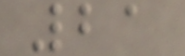21
